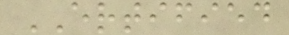ERTIFIED
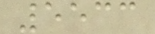5533
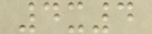4x4
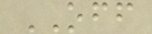OFF
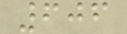606
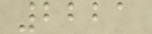2221
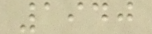1940
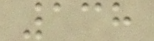138
